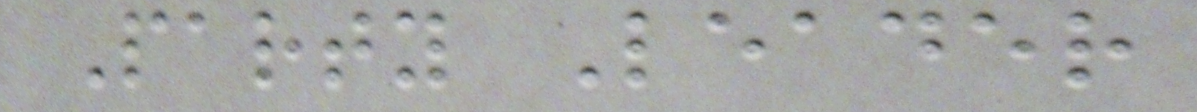Party Leader
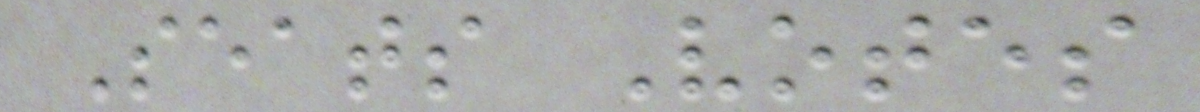Seats Votes
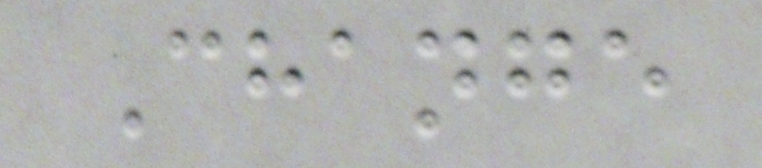Change
